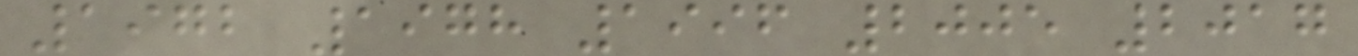1972 1978 1996 2005 2017
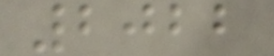2022
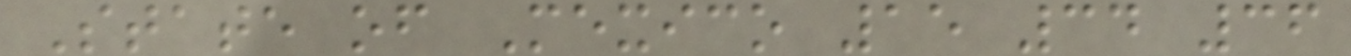State of Mexico 15 34 36
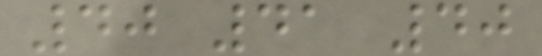40 41 40
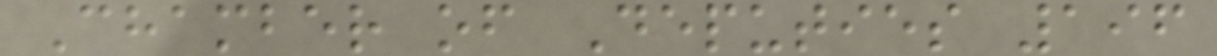Chamber of Deputies 196
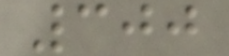300
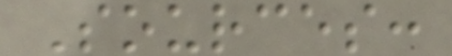Sources:
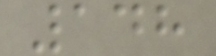148
